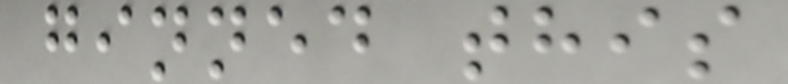ginned this
